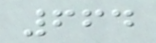664
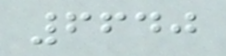6640
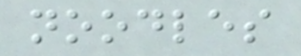noodles
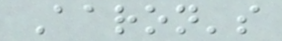Aaron's
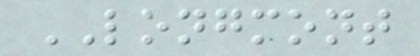LONGMONT
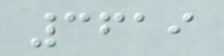3619
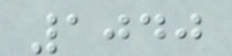1040
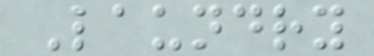Laundry
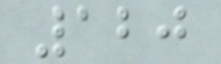120
